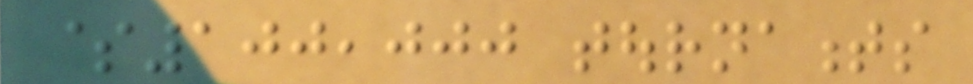$100,000 tournaments
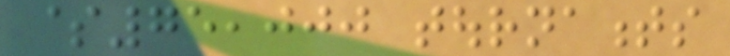$75,000 tournaments
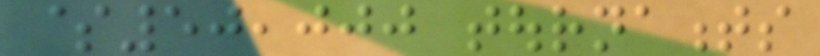$50,000 tournaments
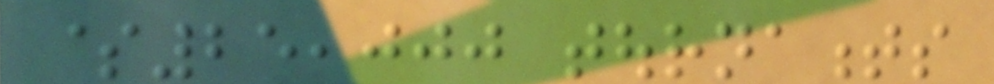$25,000 tournaments
